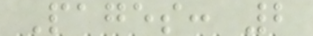Pages: 2
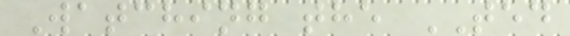Watching the TED
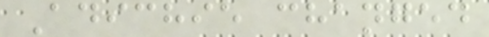Adichie changed
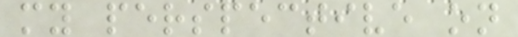my perspective on
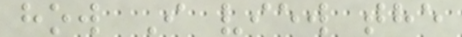how I view the
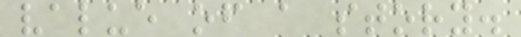value of a story.
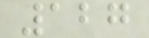127
